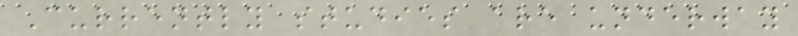Currently studies are underway
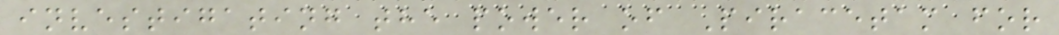investigating the power of Piracetam for
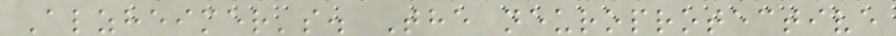Alzheimer's. The neuroprotective
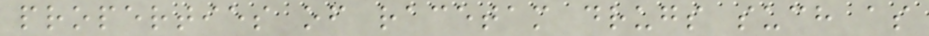properties of racetam drugs such as
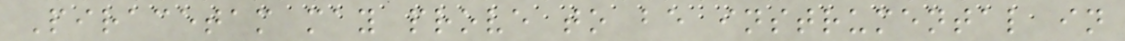Piracetam may prove to be instrumental in
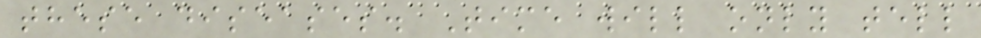these diseases. Time will only tell
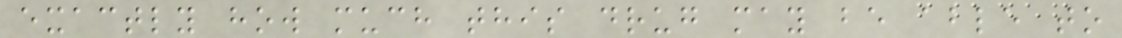exactly how much this drug may be able to
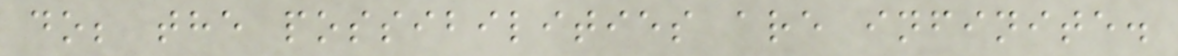do; the possibilities are infinite.
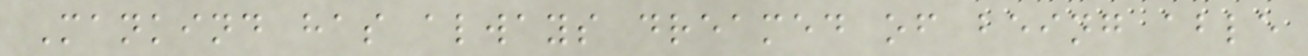Mankind has always dreamed of being able
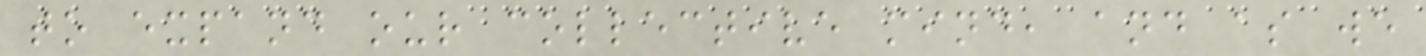to expand our collective mind, and as we
